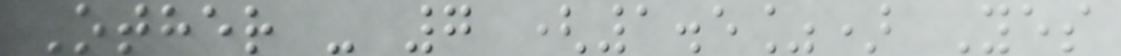Other - 7 (1.5%) Yes
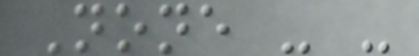None - -
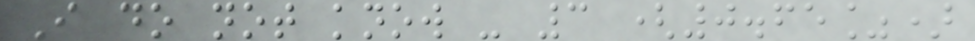I do not know - 3 (0.65%)
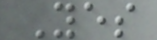Yes
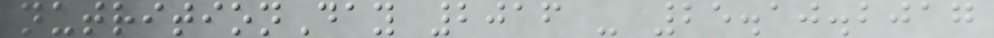nutritionDay 2016 - 25.10.2017
